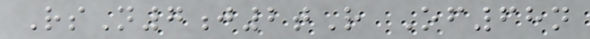RsN7j2tR Of68n
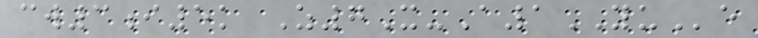cw3i5k Z7X-A1YUe
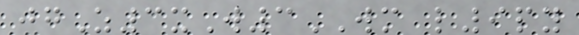jgZ3xW3WM l9py
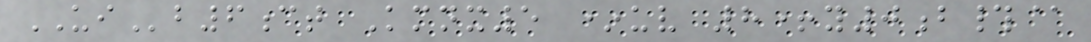UIb6ct Kmnx5 *uv 8+y0b#@
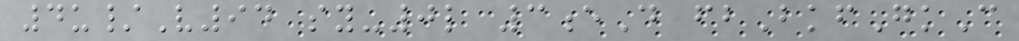4u/V94 sy-0l 3eD fbBkfGkC
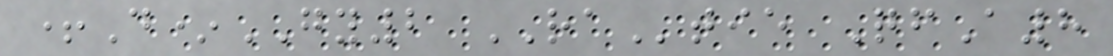+D*GY2 RAtie QfA8
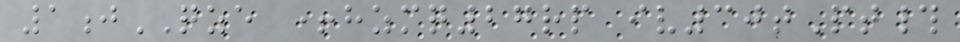1jQZE +hzmq27rp iv30tPt#
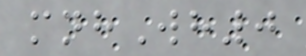mnhWh0
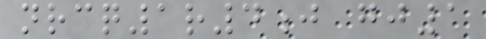nrcq1r4j gj1
